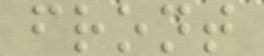front
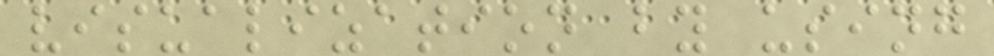visualization by using
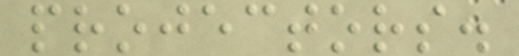projectors.
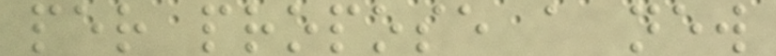per propose a new
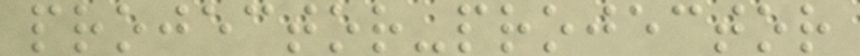projector-projector
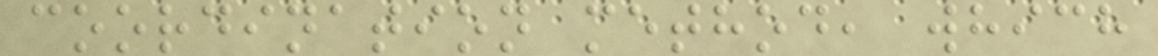coordination method, which
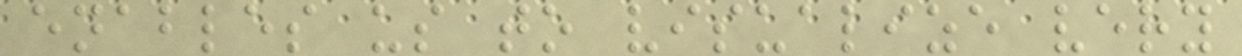enables us to visualize very
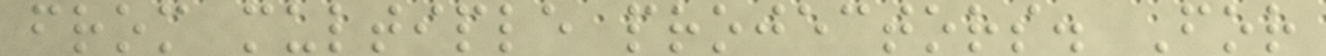from multiple projectors. For
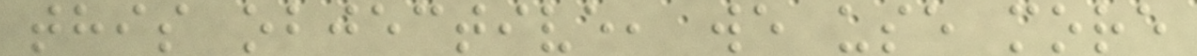this objective, we use more
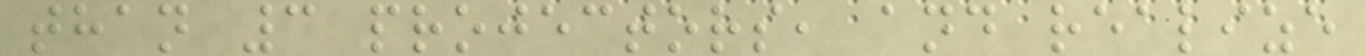than 3 projectors, and realize
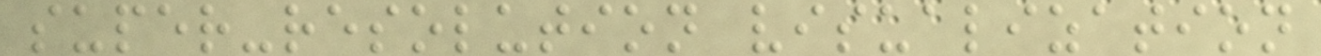super-resolution visualization
